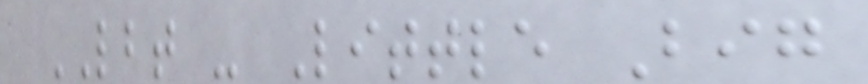LBT - Little Big
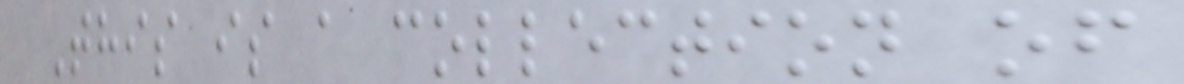This is a collection of
